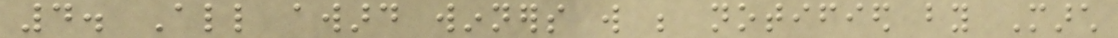4. All award winners will be notified by March
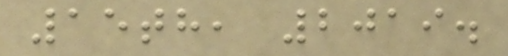15th, 2019.
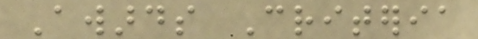Awards Criteria
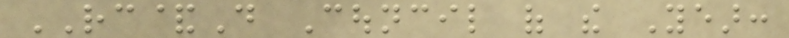RC&D Council of the Year:
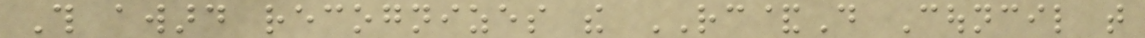This award recognizes the RC&D Council that
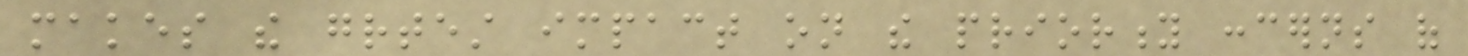makes the greatest impact on the priority concerns of
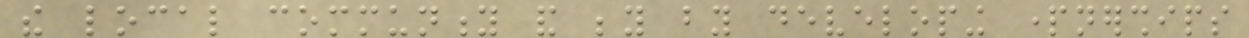the local community and beyond by developing partnerships
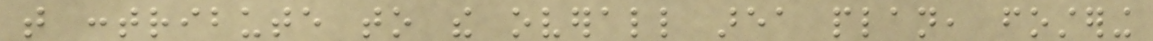that contribute to the overall area plan, fostering
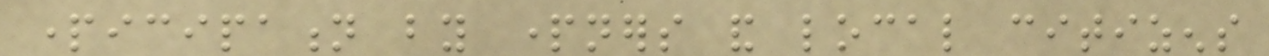participation by partners and local citizens
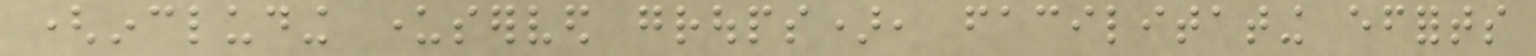(including underserved groups), facilitating efforts
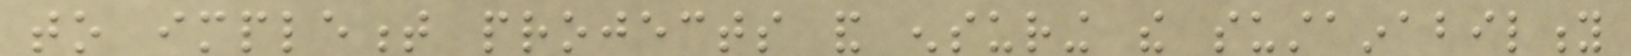to implement projects and ensuring the sustainability
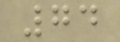74
